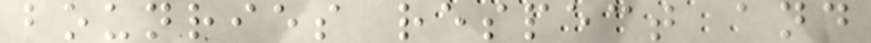bounries respect and
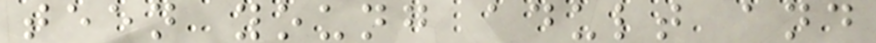teen young adult and
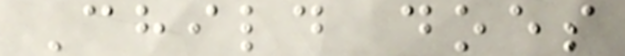Child does
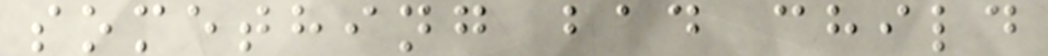something bad child
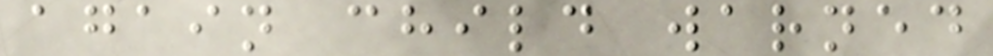again child warned
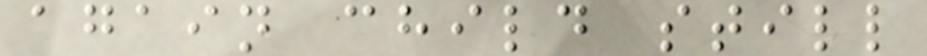again child still
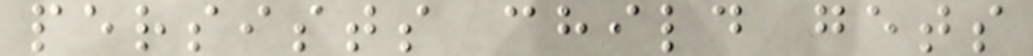persists child gets
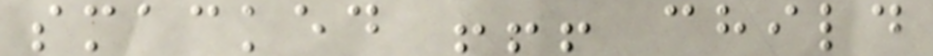smacked !!! child
